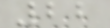22
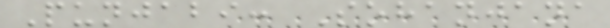Punjabi: Sohanjana
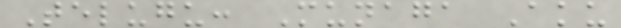Telugu: Munaga Aku
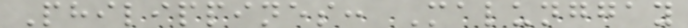Philippines: Malunggay
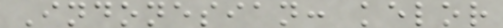Indonesian: kelor
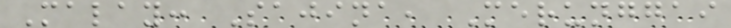Malay: Sajina, Merunggai
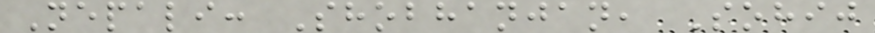Nepali: Shobhanjan, Sohij
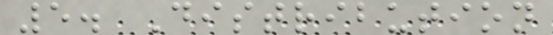5. Distribution
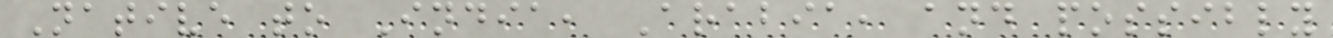Native to India, Arabia, and possibly
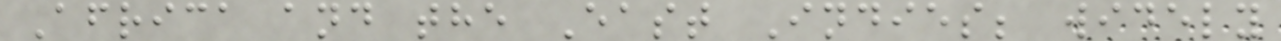Africa and the East Indies; widely
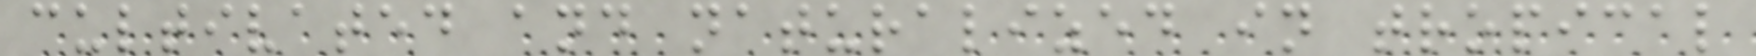cultivated and naturalized in tropical
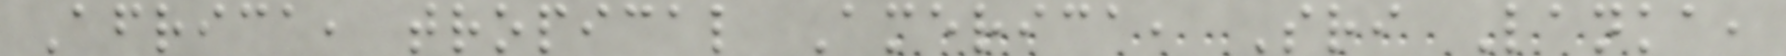Africa, tropical America, Sri Lanka,
